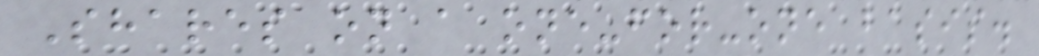Shares on a one-for-one basis.
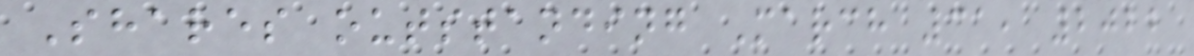Shares outstanding March 31, 2022
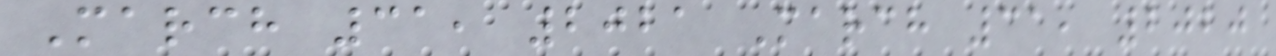March 31, 2021 March 31, 2020
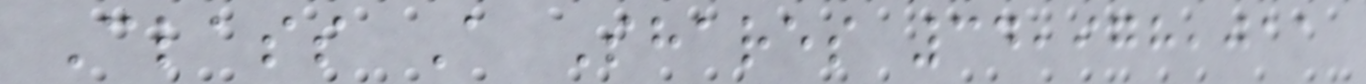Class A Shares 34,978,011
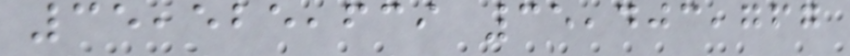35,525,639 35,403,767
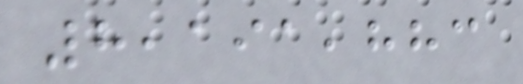8,191,883
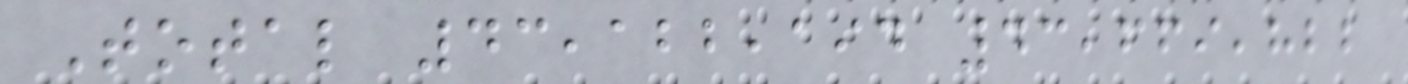Total 43,122,194 43,669,822
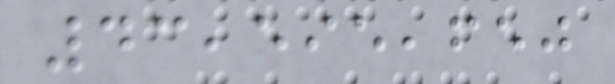43,595,650
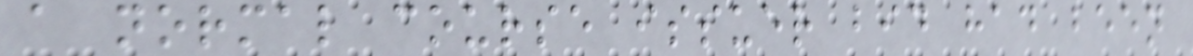a normal course issuer bid had been
